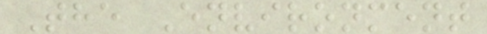The Environment
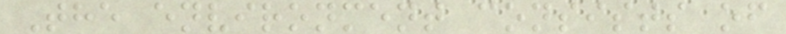The environment consists of
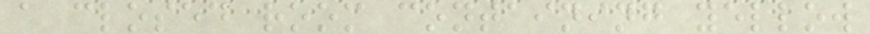a closed room containing yellow
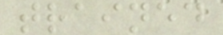trained
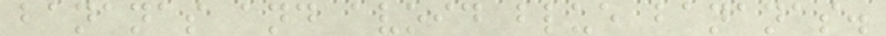bananas and avoid blue bananas.
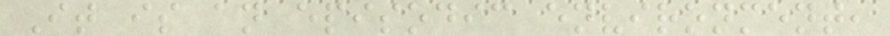It is an episodic environment,
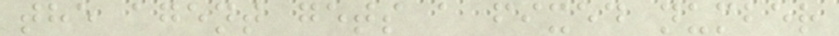the agent gets a fixed number
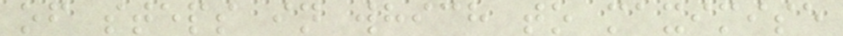of steps in which to maximise
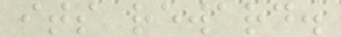its reward.
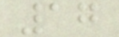17
